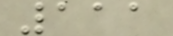111
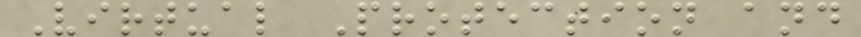Virtual Protection and
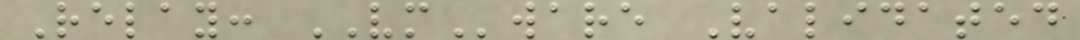Relay: VMware Validated
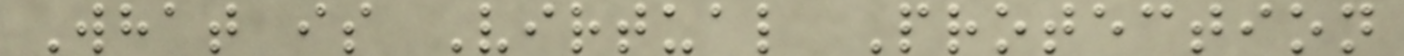What is Virtual Protection
